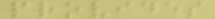provides
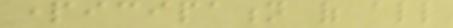participation of all
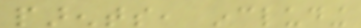parents, including
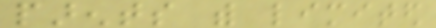parents with limited
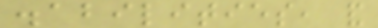disabilities, and
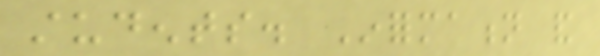students. Information and
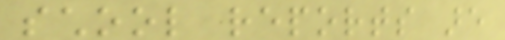school reports are
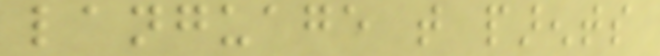language that parents
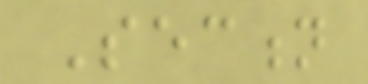Section
